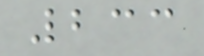233
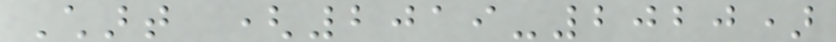Chart (2019-2020)
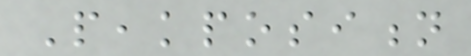Peakposition
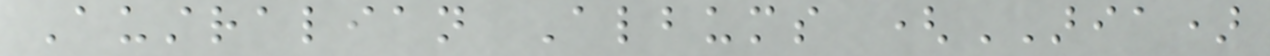Australian Albums (ARIA)
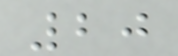20
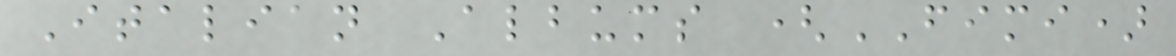Italian Albums (FIMI)
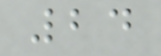24
